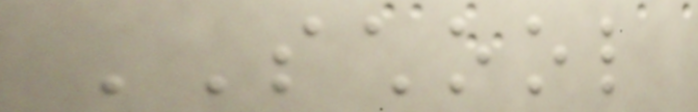SCHOOL
